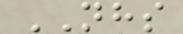NHS
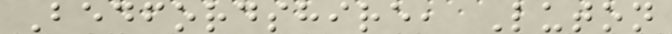Bedfordshire, Luton
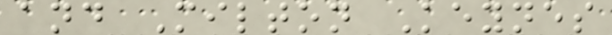and Milton Keynes
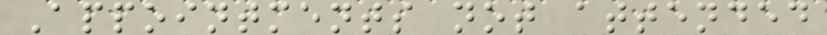Appointments not attended
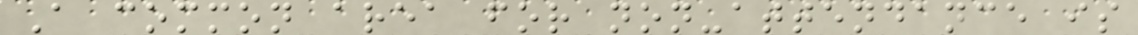A common area for non-attendance is
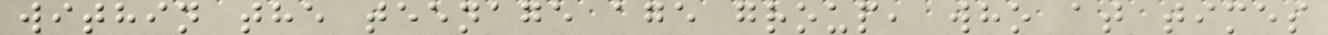within the teenage age group, who at times
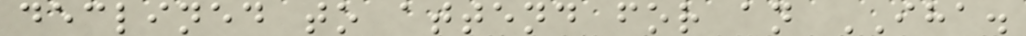declined to attend for an IHA.
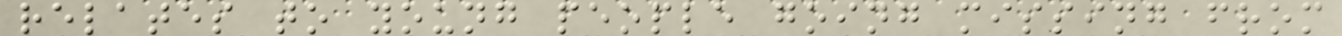relates to young people going missing from
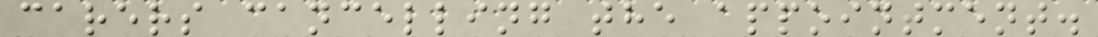carers cancelling the appointment.
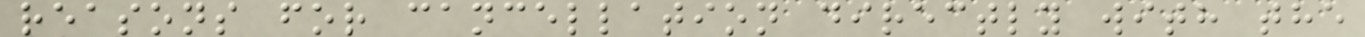reasons for cancellation directly with the
